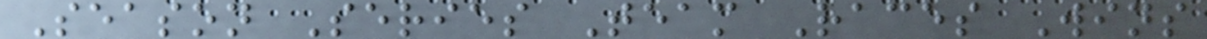Season Series Team Races Wins
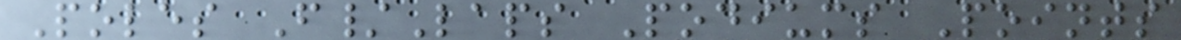Poles F/Laps Podiums Points
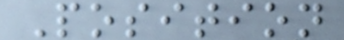Position
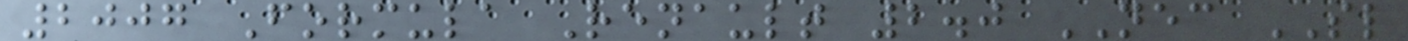2007 Formula Renault 2.0 NEC SL
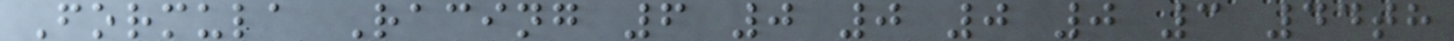Formula Racing 6 0 0 0 0 3 44th
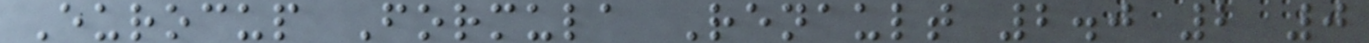Eurocup Formula Renault 2.0 2 0
